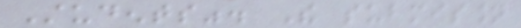Students". The submission
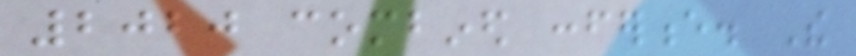2020 combined conference. The
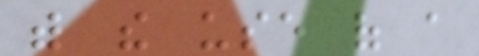with the use of a
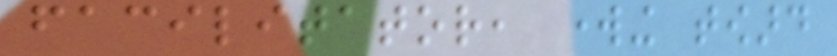facilitator, working toward
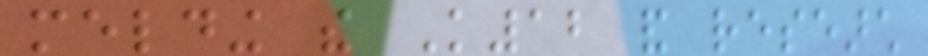melding the K12 and research
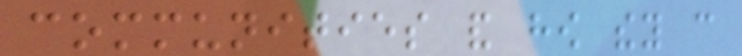communities and how they can
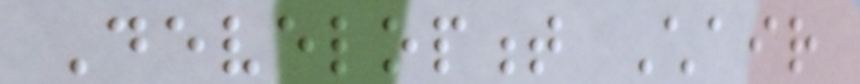Development Chair
